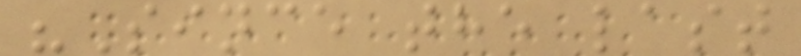"Since the last
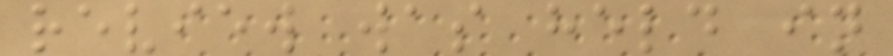review was held in
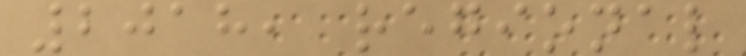2018, regional
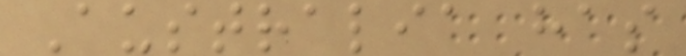Australia has
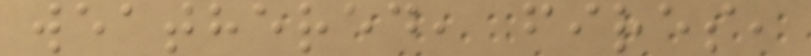weathered, fires,
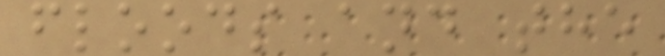floods and the
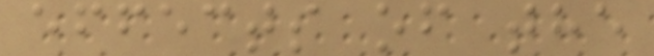effects of the
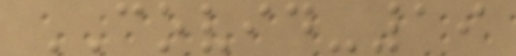COVID-19
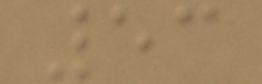53
